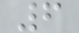6
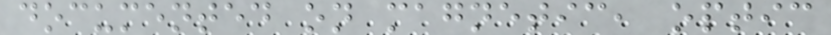documented on magnetic, optic
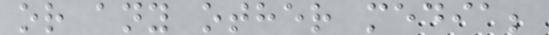or any other media;
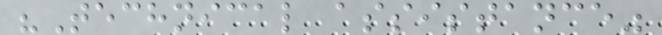"Technical assistance"
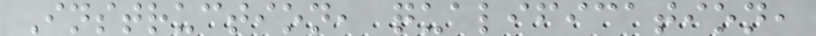Instruction, qualification,
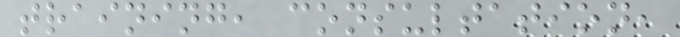training, consultation,
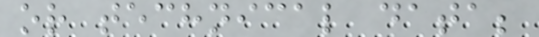or technical data;
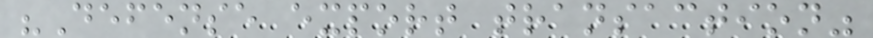"Defense export transaction"
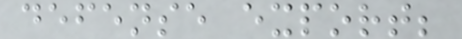defense export;
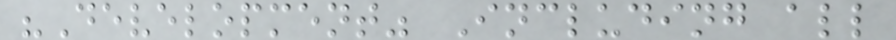"Development" Including all
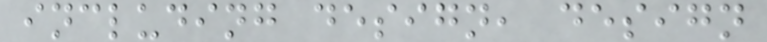including design, design
